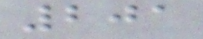201
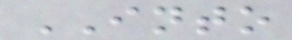INTO
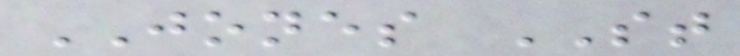JONES ST
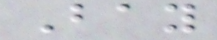Bay
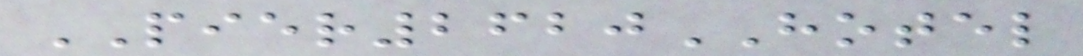PIER2620HOTEL
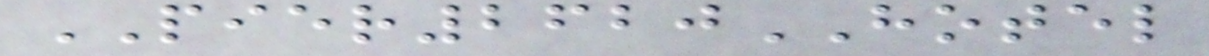PIER2620HOTEL
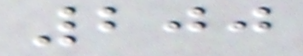200
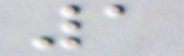1
